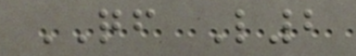QF L2
